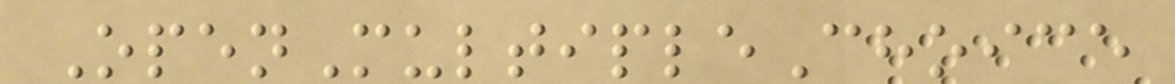OpenMultipleChoice
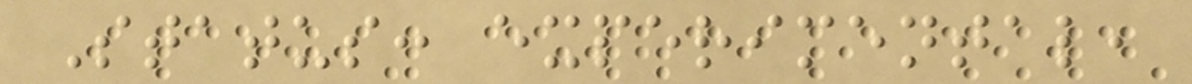Status: experimental,
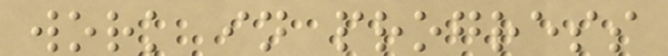work in progress
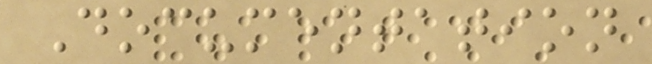Documentation
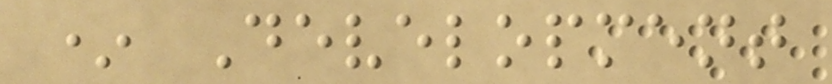* Development
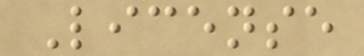License
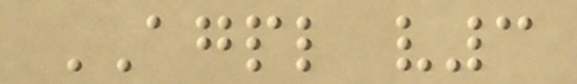AGPL v3
